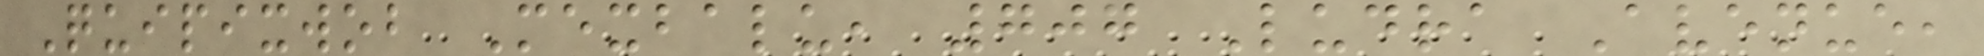Quipixwob Mexbalu, 707 Ludra Avenue,
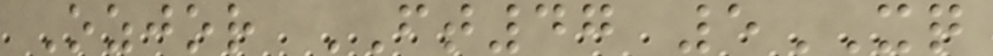Ozjor FT47 5XQ
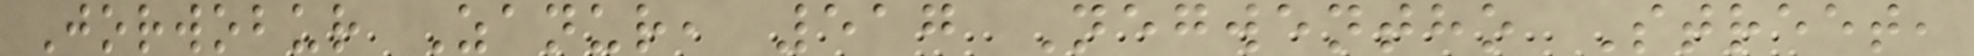Jorwobur Zanur, 517 Negwentho Street,
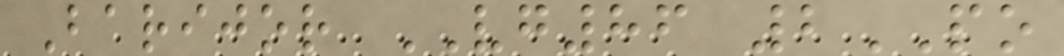Barijor VG86 2PO
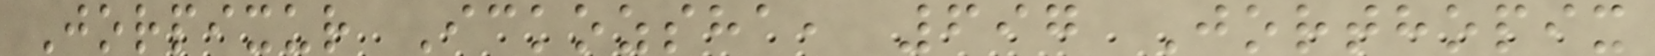Jorpixur Ickozsha, 697 Jorthopix
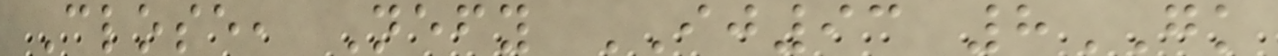Close, Nefy IJ93 8GK
